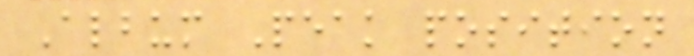Album Peak position
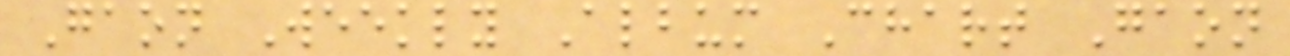Gaon Weekly Album Chart Gaon
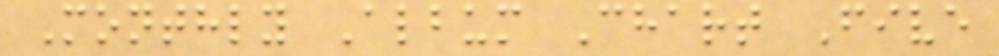Monthly Album Chart Five
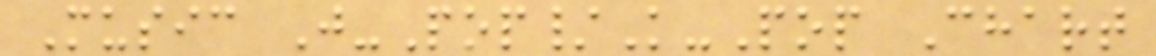Music J-Pop/K-Pop Chart
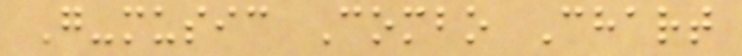G-music Combo Chart
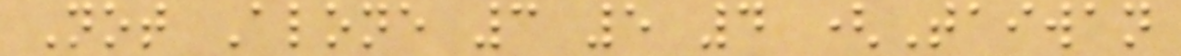Not Alone 3 5 4 (Taiwan
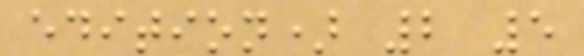edition) 2 5
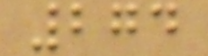274
